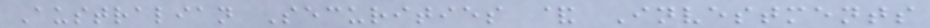Australian Securities & Investments
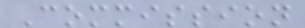Commission
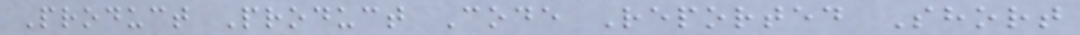Product Product Code Reported Short
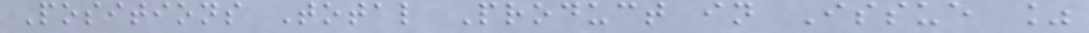Positions Total Product in Issue %
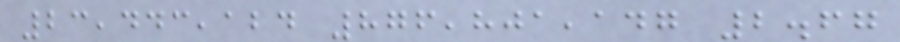23,443,124 876,801,147 2.67
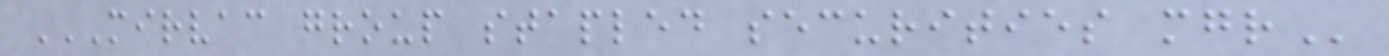MIRVAC GROUP STAPLED SECURITIES MGR
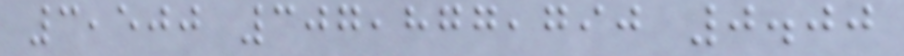3,500 307,877,790 0.00
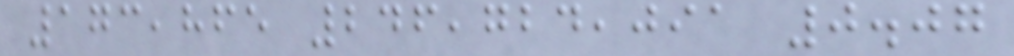173,865 246,724,091 0.07
